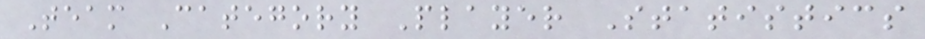Team Category Player Statistics
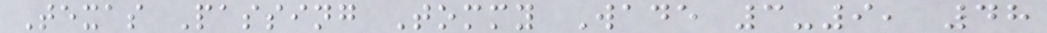Texas Passing Tommy Wade 3-9, 48
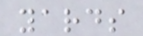yards
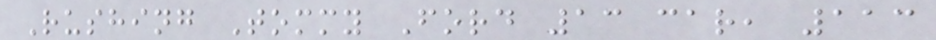Rushing Tommy Ford 13 car, 113
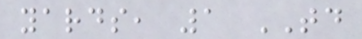yards, 1 TD
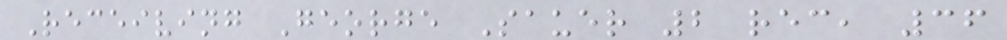Receiving George Sauer 2 rec, 36
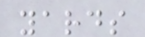yards
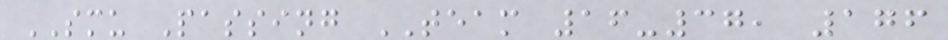SMU Passing TEAM 16-37, 176
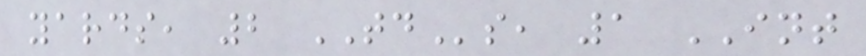yards, 2 TDs, 1 INT
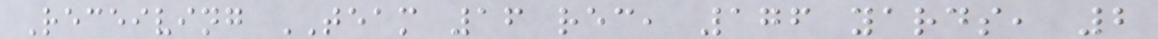Receiving TEAM 16 rec, 176 yards, 2
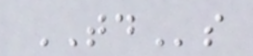TDs
